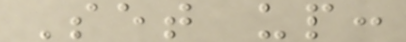Set up:
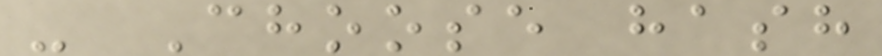- Choose hash
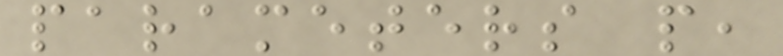parameters p,
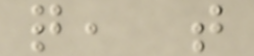q, t
